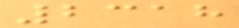2318
